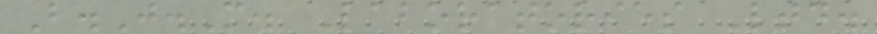B.J.M. Laboratories Ltd.
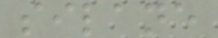silane
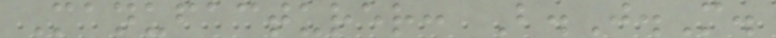Manufacturer: B.J.M.
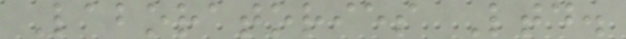Laboratories Ltd.
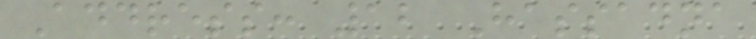Address: 12 Hassadna
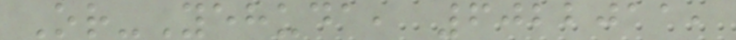Or-Yehuda, 6022011,
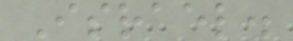Israel.
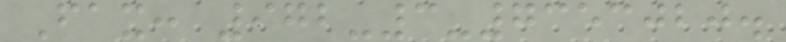Fax: 972-3-7353020.
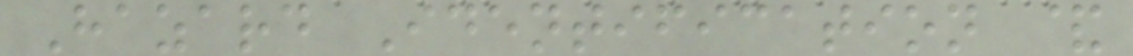Hazard Identification &
